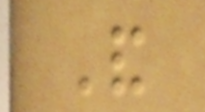And
